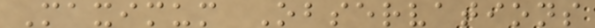Maximum Observations
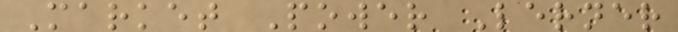Market Power Lerner
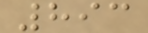893
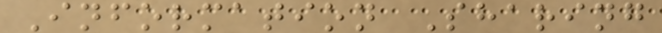Information Sharing
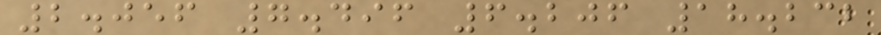2.056 7.496 6.206 18.232
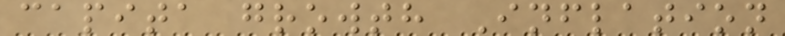capita growth Inflation
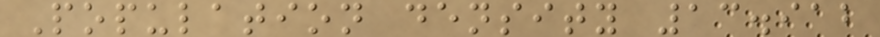Population density 13.912
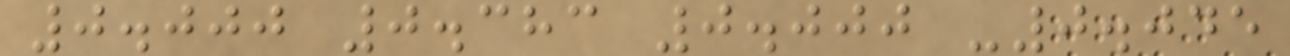0.000 0.383 0.000 -0.045
